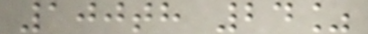100th 24%
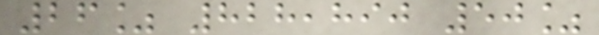26% 828,890 50%
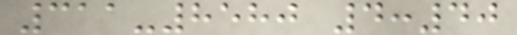311-8580 4:40
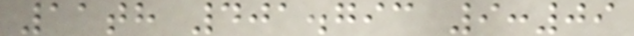11th 401.793 9:09
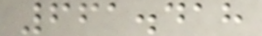661.418
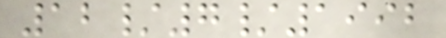12/7/1992
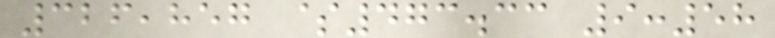326,857 $473.33 9:58
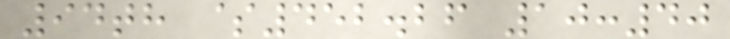94th $452.26 10:40
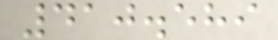410.589
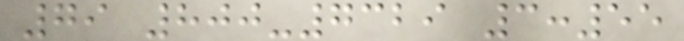79 800-7329 3:55
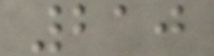210
